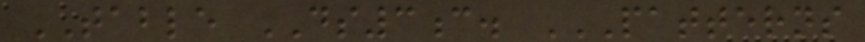TABLE DS3c. PATTERNS
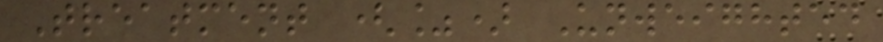Treatment (%) Unweighted
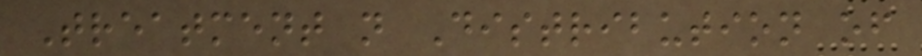Treatment n Distribution of
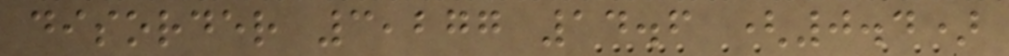disorder 3,277 14.6 (0.4)
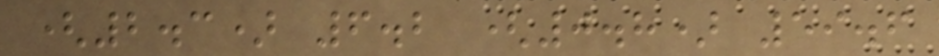(2.3) 6.2 (0.8) 59.6
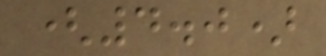(4.0)
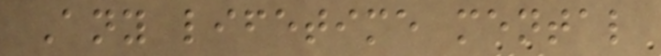Any lifetime mental
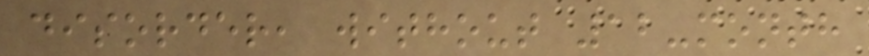disorder, without 12-month
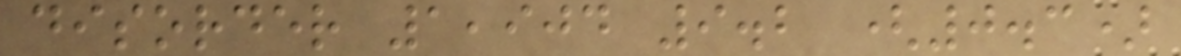disorder 1,904 9.2 (0.3)
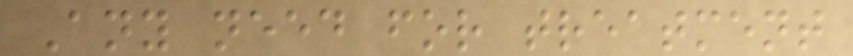Any need for treatment
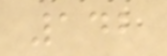142
